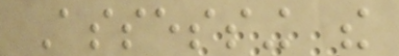Assessing the
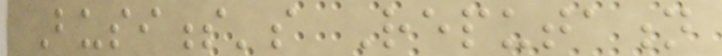Business's Reputation
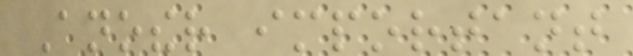Another important
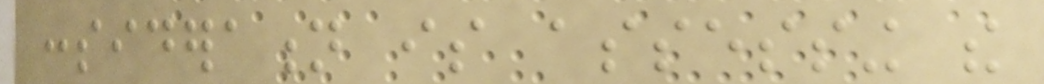consideration is assessing the
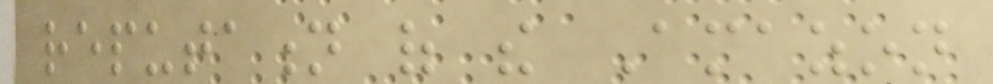reputation of the Amazon
